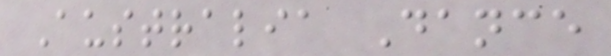Australia Dance
